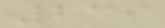239
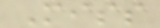Miss
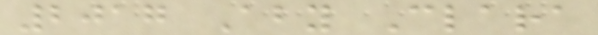2017 Aby Clara
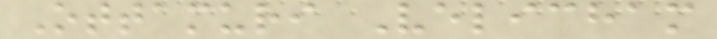Ottamuri Velicham
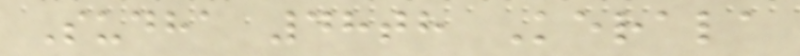Sudha 48th Kerala
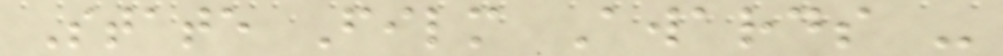State Film Awards -
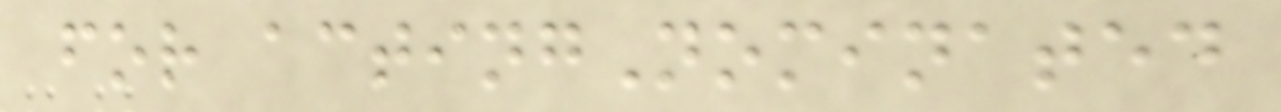for actingNominated
